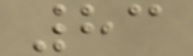83
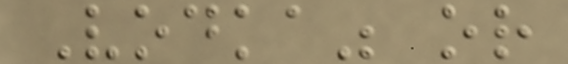Vodka" or
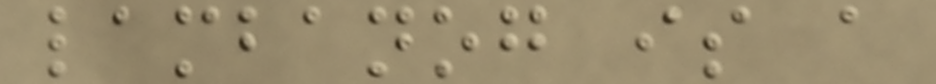lambanog is a
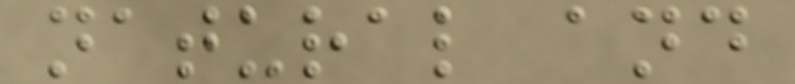natural and
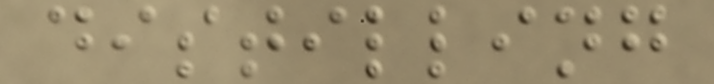distilling
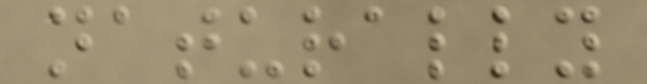naturally
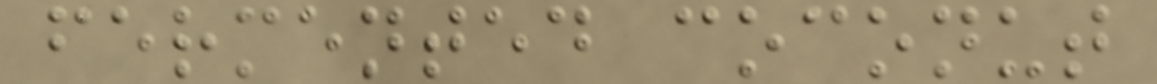fermented coconut
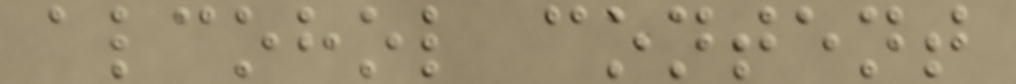alcohol content
